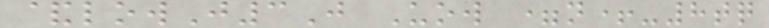&lowJ3J Uow =n+-8tq
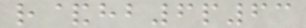r&hb6p63
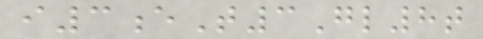i3eT3Gl8t
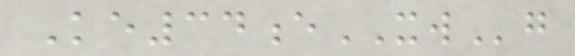Ke34eXWg
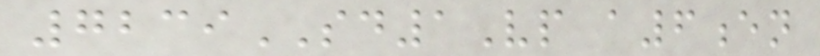7239SD1Vp a6en
